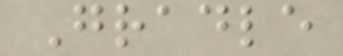Gradle
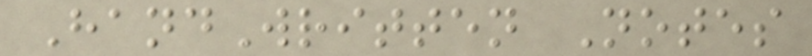HandWritten Notes
